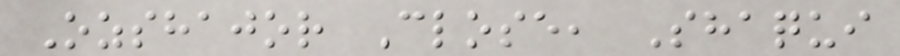Ozshajor Close, Shaqui
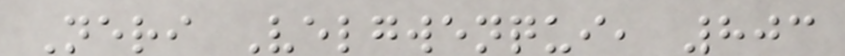Neri Velgwenqui, 803
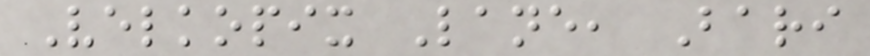Velkopix Lane, Bari
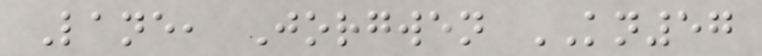Lane, Jorgwen KN57
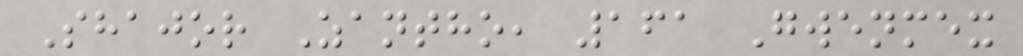Shajor Zantho, 161 Gwenmex
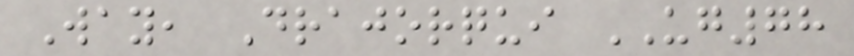Way, Drajorqui UG78
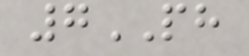7PH
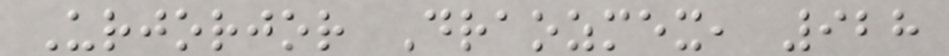Urjorjor Draozmex, 928
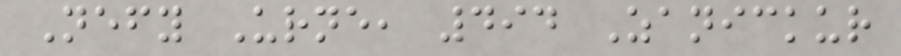Nefy Urne, 494 Zanickur
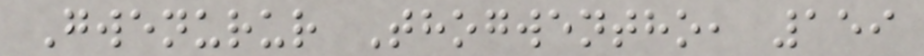Gwenurur Thogwentho, 159
